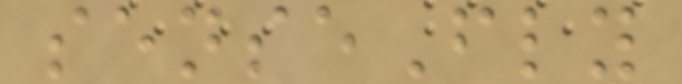senseFly
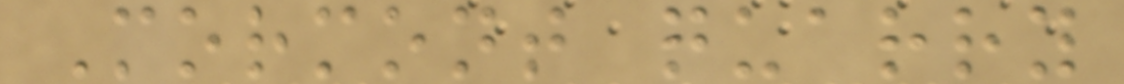Mormont quarry
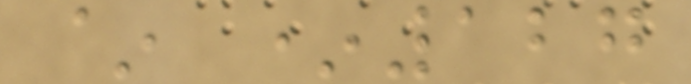~ *127
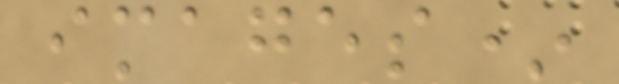images*
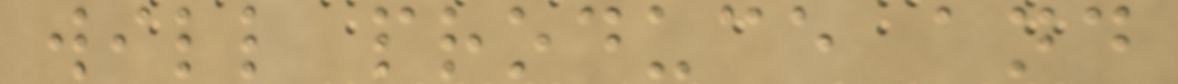will produce and
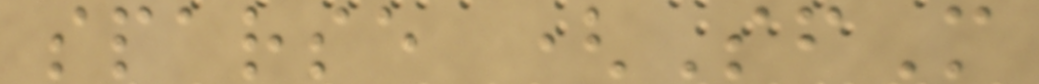sparse (SfM
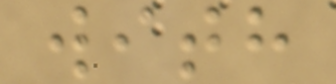with
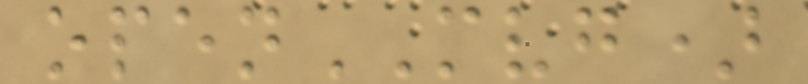openMVG)
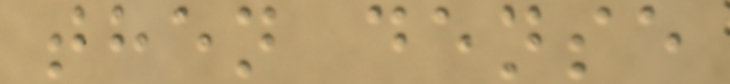then dense
